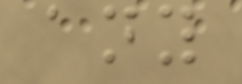any
